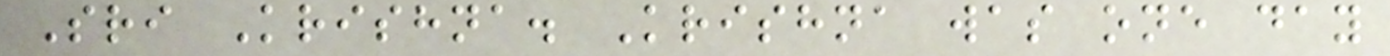Sri Krishna. Krishna was one day
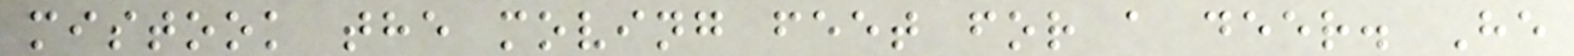mistook the moving feet for a deer. He
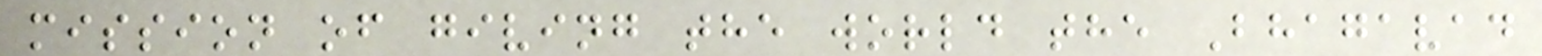mission of giving the world the Bhagavad
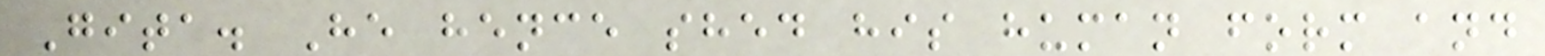Gita. He hence shed his human form and
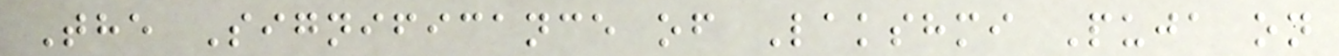The Significance of Lakshmi Puja on
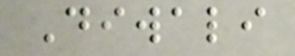Diwali
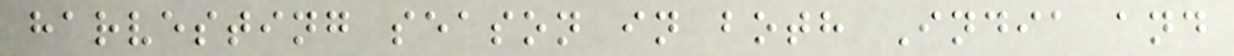harvesting season in both India and
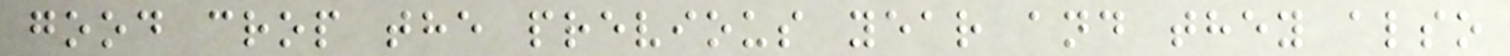good crop the previous year and they also
